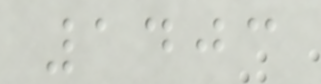1403
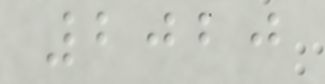2020
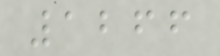1266
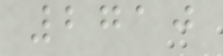2710
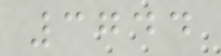3744
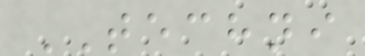TECHNI
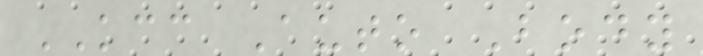KCC Auto Body
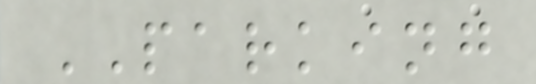PARKING
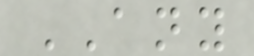ANY
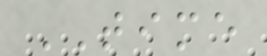TIME
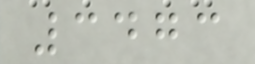3473
